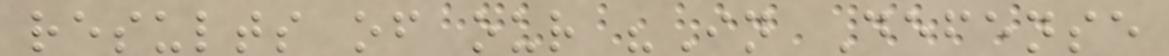results of our "In Defense
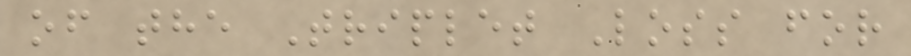of the Triplet Loss for
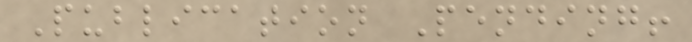Publication Pending!
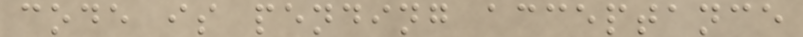code is pending acceptance
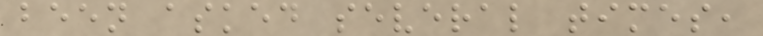been asked several times,
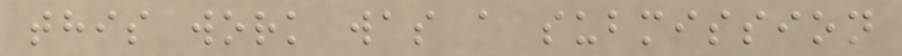this work was a submission
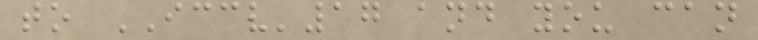to ICCV'17 and you can
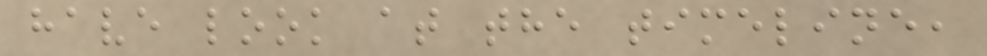have look at the timeline,
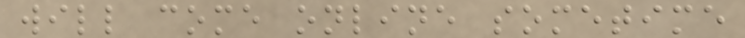will come online sometime
